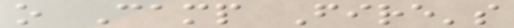o Camp Fire's
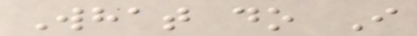What do I
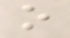o
